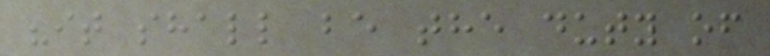"it shall be the duty of
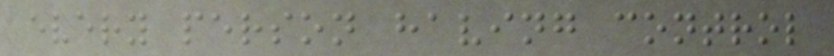every person having control
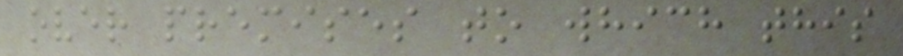over premises to which this
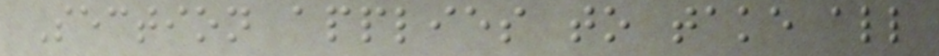Section applies to take all
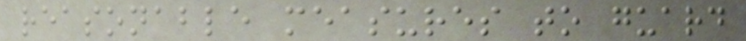reasonable measures to guard
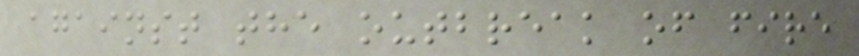against the outbreak of fire
